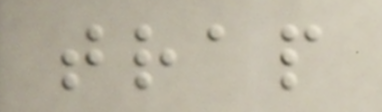trap
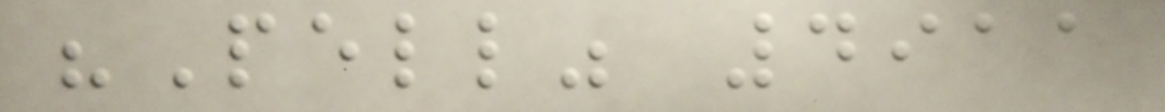"Pell" 4911
